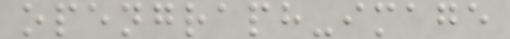opengraph-image
